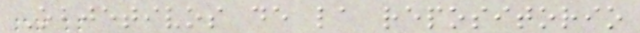Objetivos de la repositorio
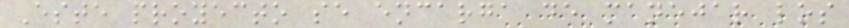Este proyecto se encarga de manejar los
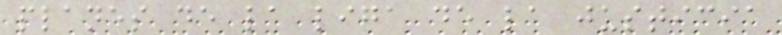planes de la liga de la justicia
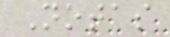Notas
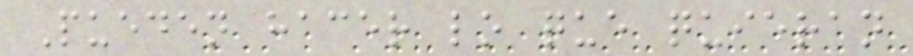Pueden hacer lo que quieran
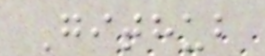Github
